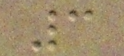3
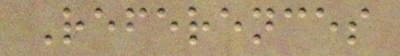References
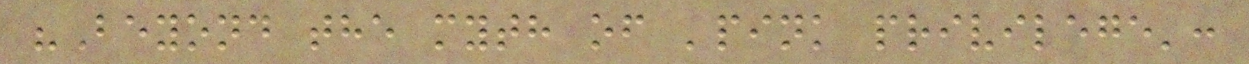"Beyond the myth of 'pink privilege':
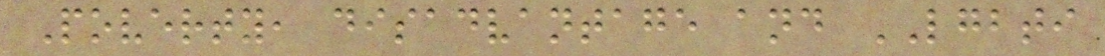Poverty, disadvantage and LGBTI
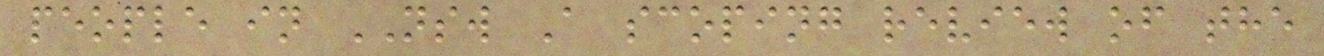people in NSW A scoping review of the
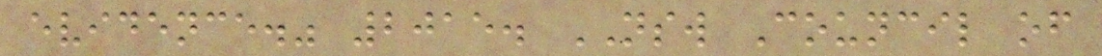evidence." 2015. NSW Council of
